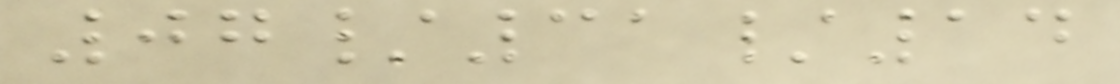07/31/14
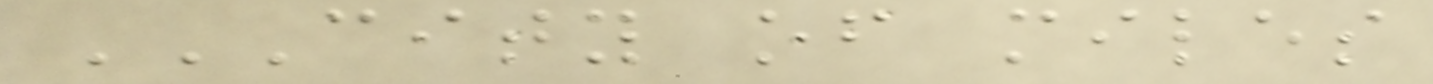CITY OF MILES
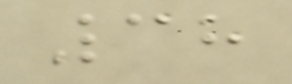38
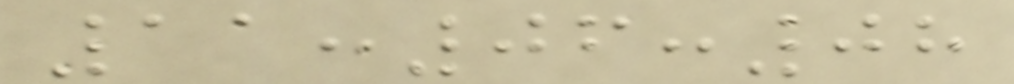11:06:08
